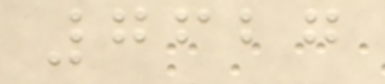7627
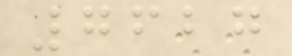7627
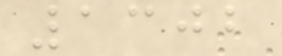1302
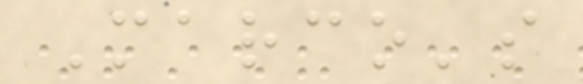Marco's
